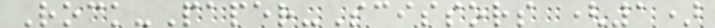Rock-Paper-Scissors (1)
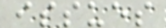issues
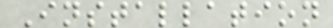Installation
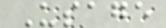Usage
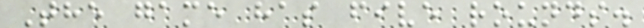The game has five rounds.
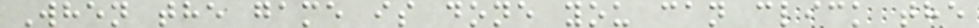When the game is done you can click the
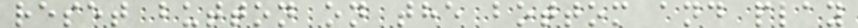reset button on the bottom and play
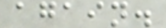again.
